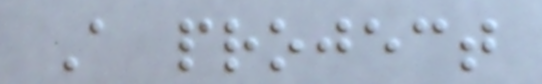A project
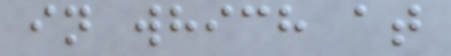in which at
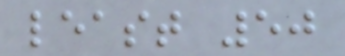least 50
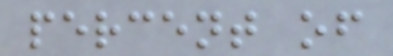percent of
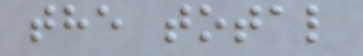the total
